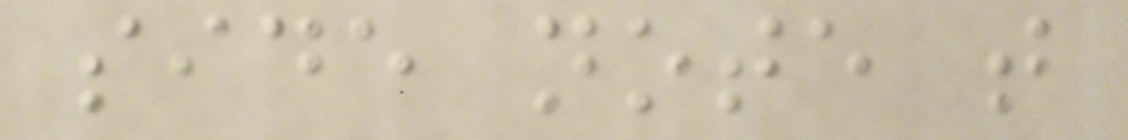side note that
